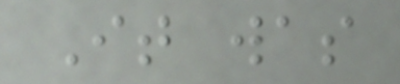It was
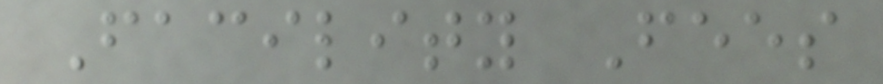Facility Fees
